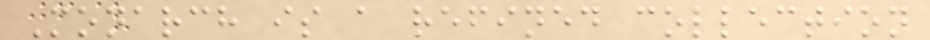Monarch is a refined collection
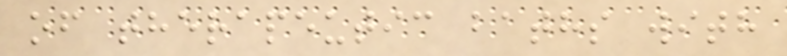of therapeutic baths with
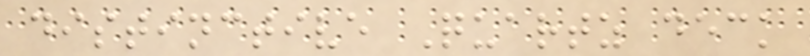distinctive Quartz deck
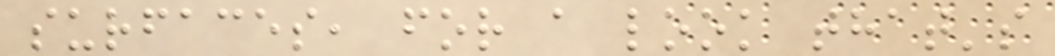surfaces, for a look that's
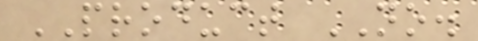PRODUCT NO.
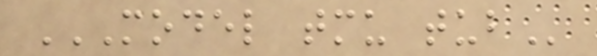MODEL TMU TUB
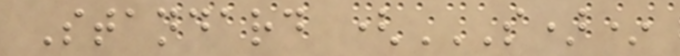Standard (S)*
